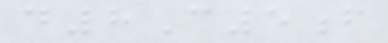d8C5f
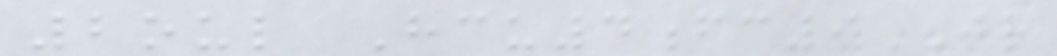2oul Hcu4fc9JR
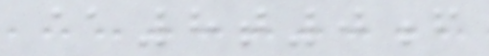@8t0f
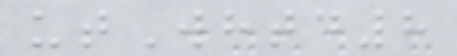utWhtd8
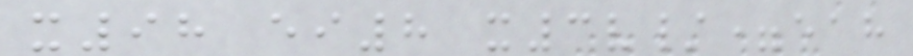x98 ei8 x3v/=eah
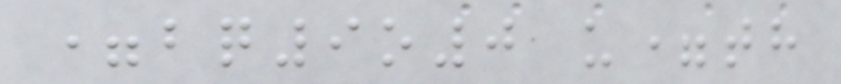=bq9o0 u=th
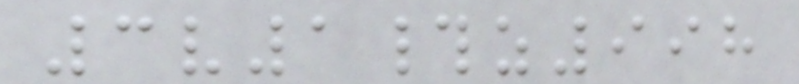3v1#z998
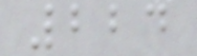224
